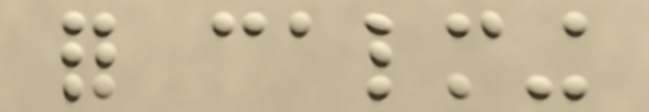for calming
